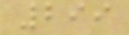299
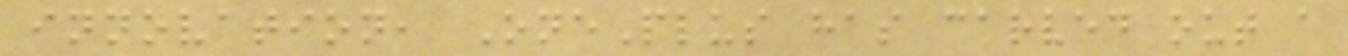innovation, OnePlus has carved out a
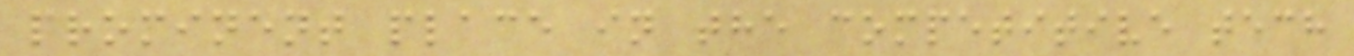prominent place in the competitive tech
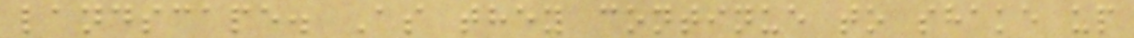landscape. As they continue to shake up
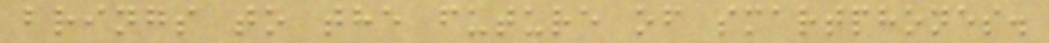brings to the future of smartphones.
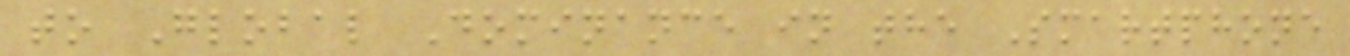to Global Dominance in the Smartphone
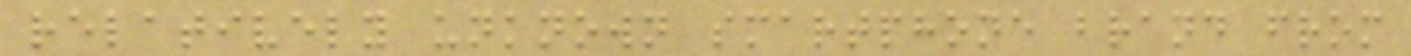relatively unknown smartphone brand from
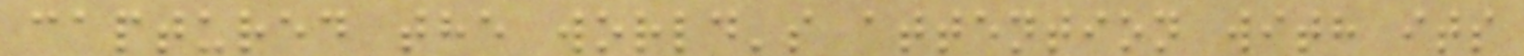captured the world's attention with its
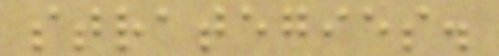strategies.
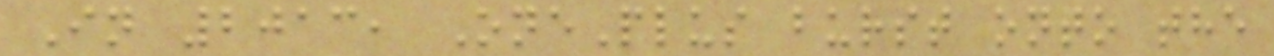In 2013, OnePlus burst onto the
